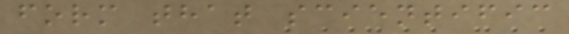form that scientific
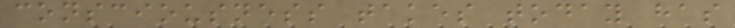consciousness takes today has
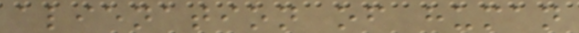alienation of human
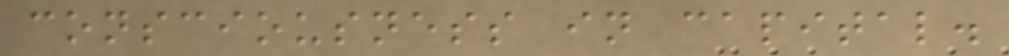consciousness in capital.
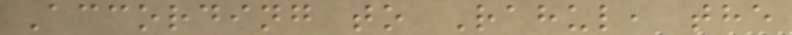According to Rahul, the
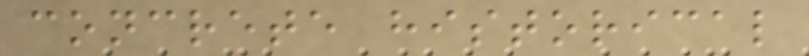concrete historical
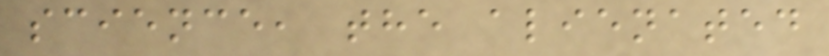science, the alienated
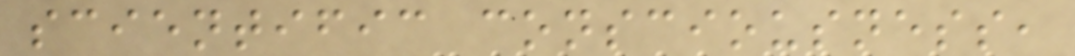scientific consciousness,
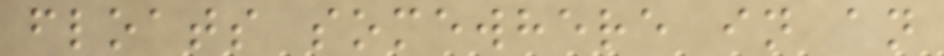floats somewhere in an
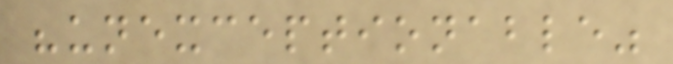"unexceptionable"
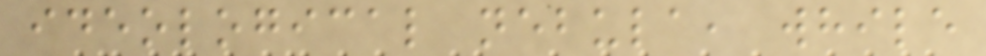ideological nebula, while
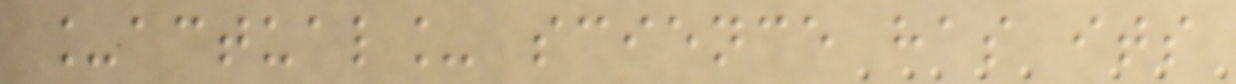_actual_ science has its
